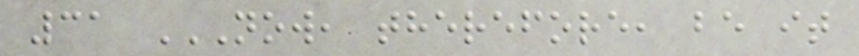31 NOW, THEREFORE, BE IT
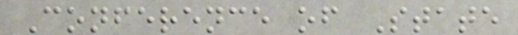Conference of State
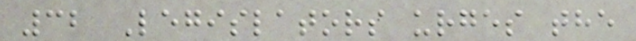32 Legislators urges the
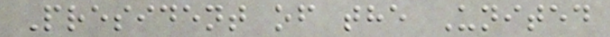President of the United
